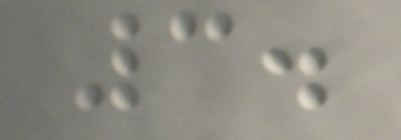3.
